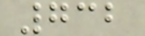732
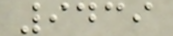9439
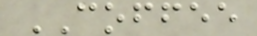COFFEE
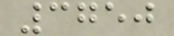3750
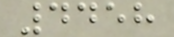4458
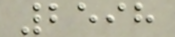2598
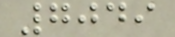7049
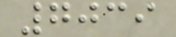7039
